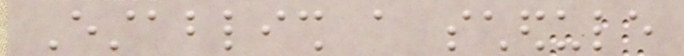Establish a schedule
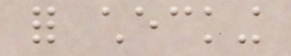for checking
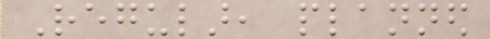Regular, planned
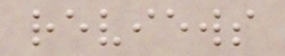reviews
